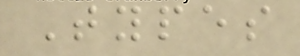Types
